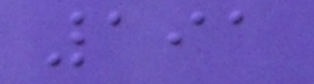191
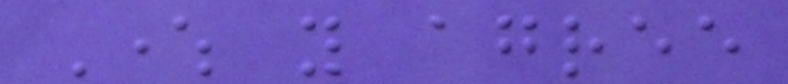Where you agree
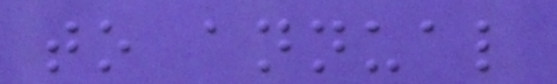to annual
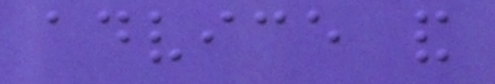advice and
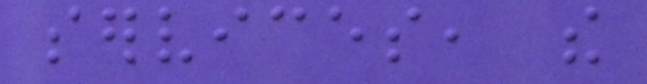services, the
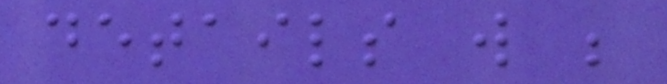details will be
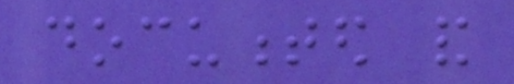documented and
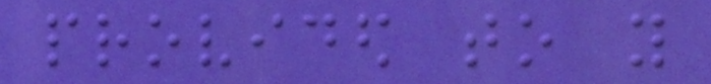provided to you
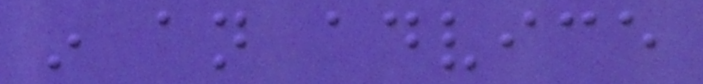in an advice
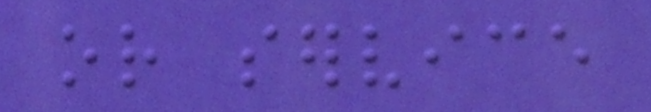or service
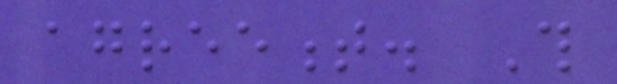agreement. This
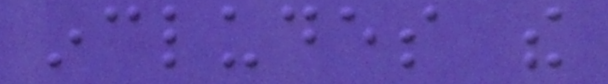includes the
